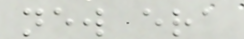new era
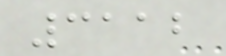3112
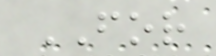FOR
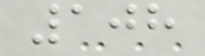108
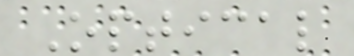Optical
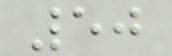50
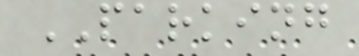PARKING
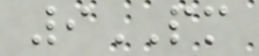9PM
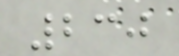230
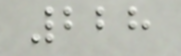228
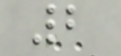2
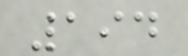194
